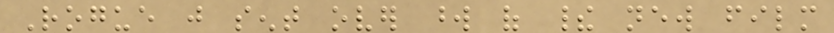Rogue just sent over word of their new film
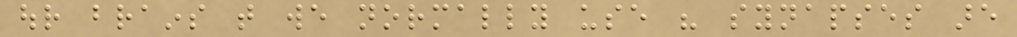our brains that we normally use his synapses are
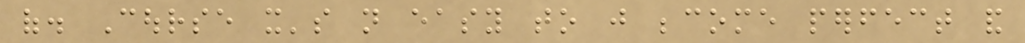of. Course it's not easy to just become perfect and
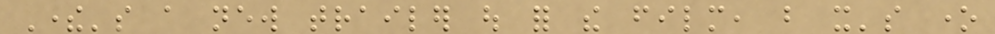There's a new trailer out for the film, but it's one
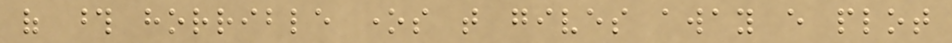of those horrible ones that gives away every plot
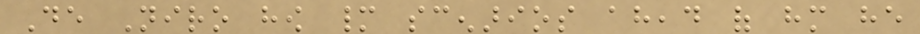De Niro how many scenarios ahead of him he
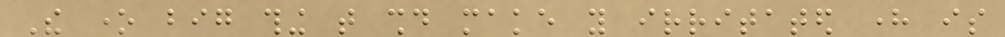The one big thing that should make you irritated here is
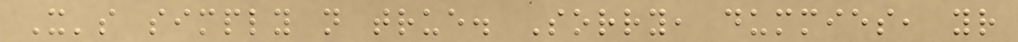It's simply not true. Sorry, dummies, your
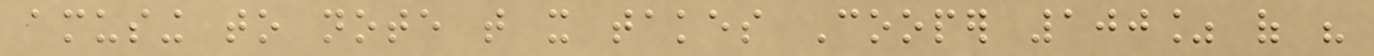amusing to note that it takes Cooper 100% of his
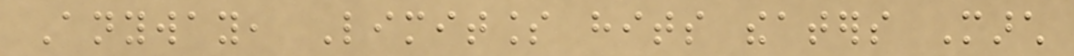Anyway, Limitless hits theaters March
